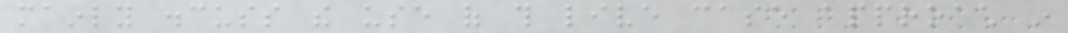mainly discuss the use of this live case approach in
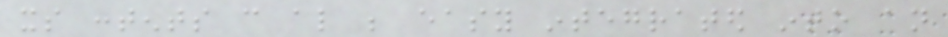its contents can also be easy integrated into an
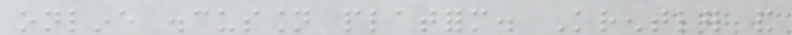online discussion platform. Krentler and
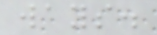ways.
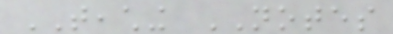TEACHING NOTES
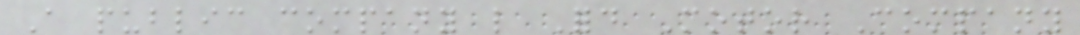A public company like Ford Motor Company
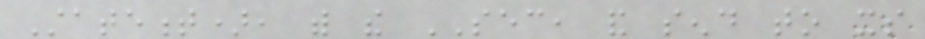Statement), with the SEC, and send to its
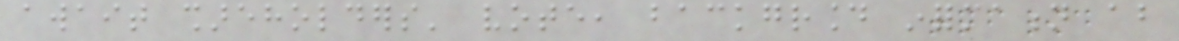await shareholders' vote, background information about
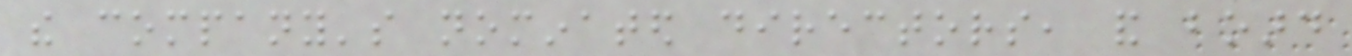the company's nominated directors, and board
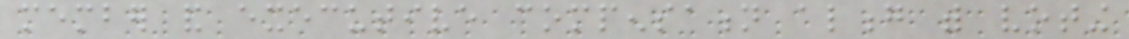member and executive compensation along with voting
